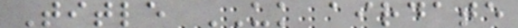Title UK airdate
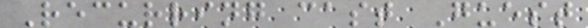Recurring cast Guest
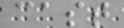cast
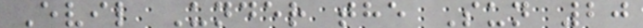Evil Under the Sun 20
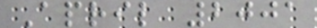April 2001
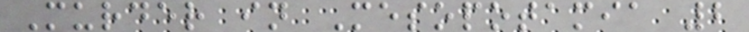Murder in Mesopotamia 2
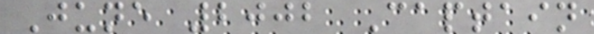June 2002 Captain
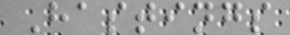Hastings
